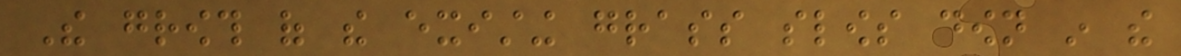The growth of the existing grass slows down in the
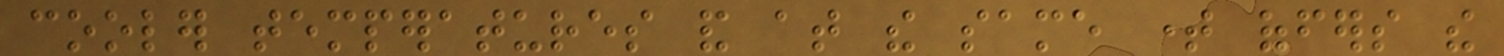cooler temperatures and at the same time offers the
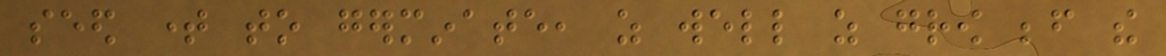seed time to germinate, as well as grow before the
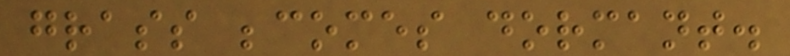grass becomes dormant.
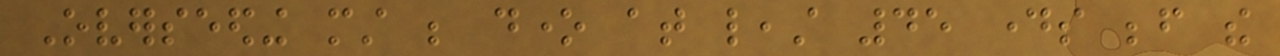Overseeding must be done at least 45 days before the
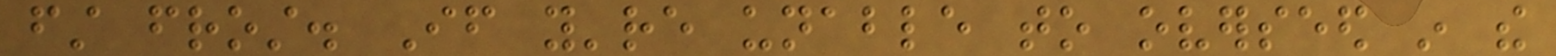first frost. If you're unable to overseed in the
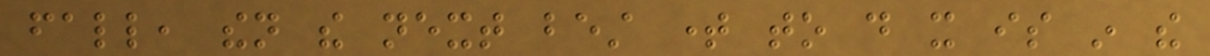fall, then the next best time to do it is in the
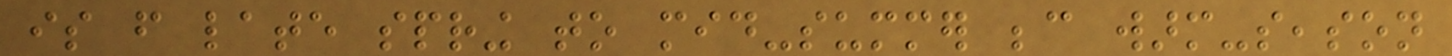is from late spring to mid-summer because warm-season
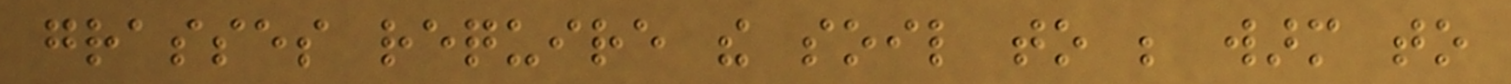grasses require the soil to be warm to
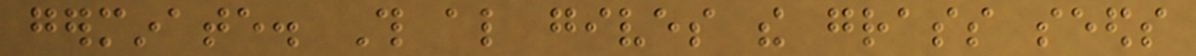germinate. This also gives the grass seeds
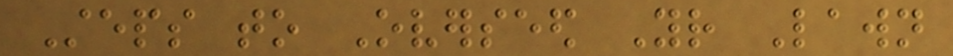Steps to Overseed Your Lawn
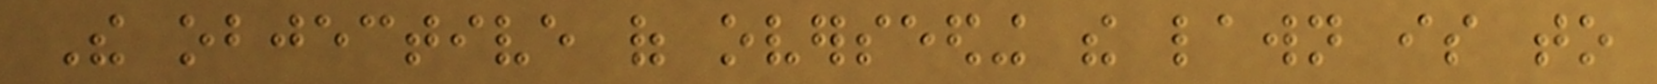The objective of overseeding the lawn is to
